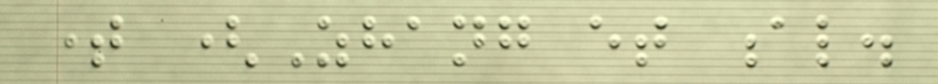time (Zhang et al.
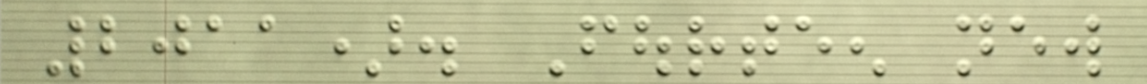2011). Fourteen new
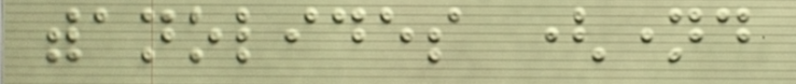withanolides (named
